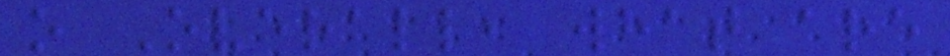o Overall, what are
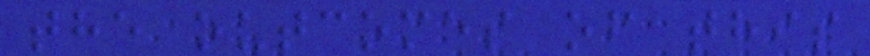the outcomes of this
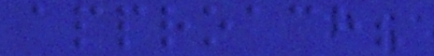approach?
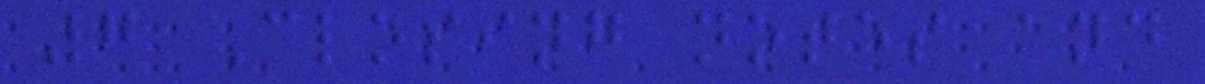7 Closing notes and
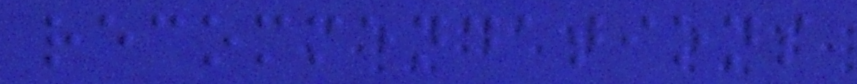recommendations
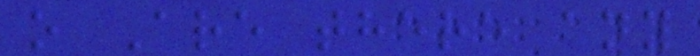o Are there any
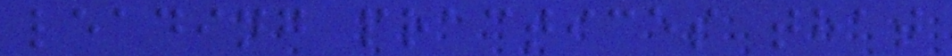leading practices that
